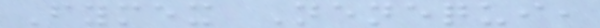Fymex Nenequi,
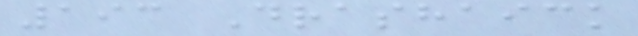193 Drashaick
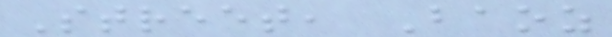Street, Baoz
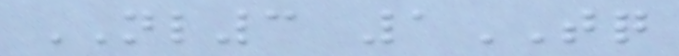NL3 1TQ
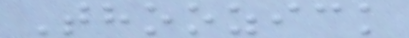Thoozick
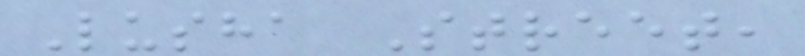Lusha Street,
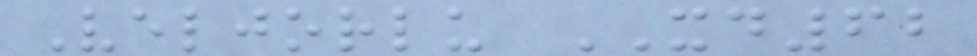Veljorlu XD62
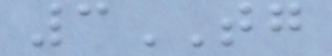3TG
